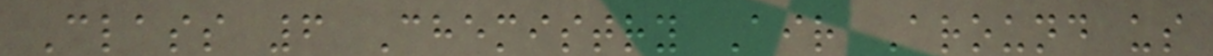Class 6 Chemistry Air Around us
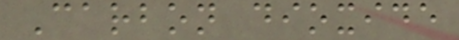Carbon dioxide
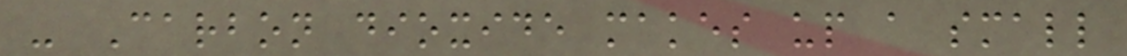- Carbon dioxide makes up a small
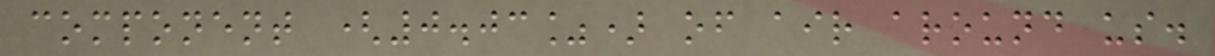component (0.03%) of air around us.
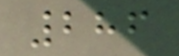286
